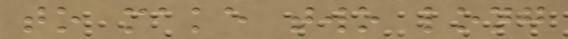to make two long
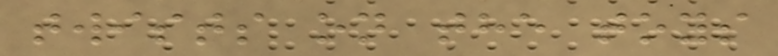twists on the toys
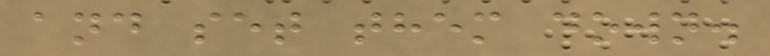and set them down.
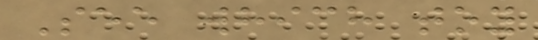See which toy
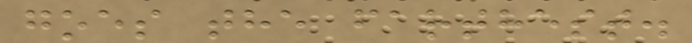goes the farthest.
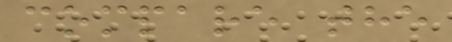compare the
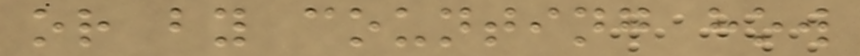or by counting how
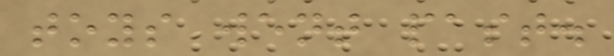toys went past.
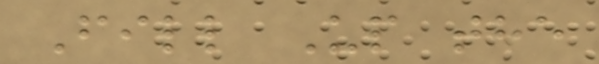Fill Up the
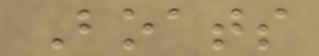Boats
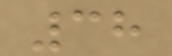38
